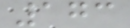173
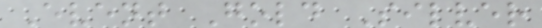Event Gold Silver
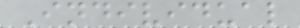Individual
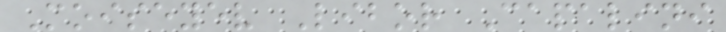Moiseyev Libor Capalini
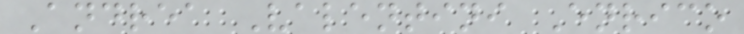Andrea Valentini Enrico
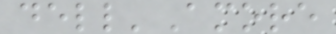dell'Amore
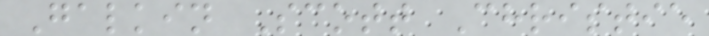Galkin Scott Christie
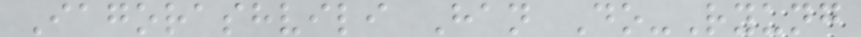Iagorashvili Han Do-Ryung
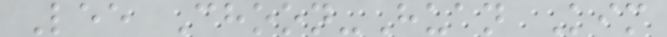Lee Choon-Huan Kim
